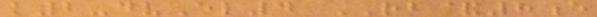k2-dvEl4 RB&8e
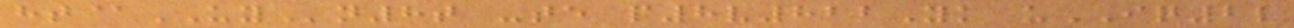ht@UYn8t -te p8v822Yk uIQ2l
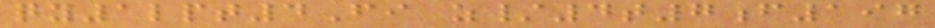qy1lpt4Fi z/4t7f197
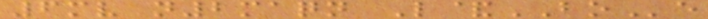6mv n2maqn L&BOe
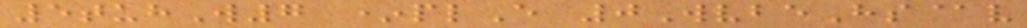5tuhW7 *plE 0WvbeHs@v
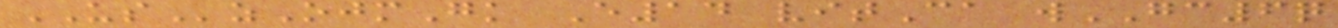USzOjmGk E14 vitCa wGC6q
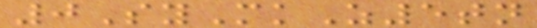0SyMkZ5tn
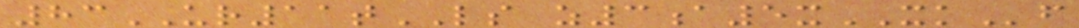83UR11tLS z3a5xXKf
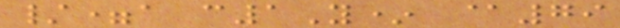/=a c1Y* @79
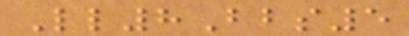Ll8Bbs5
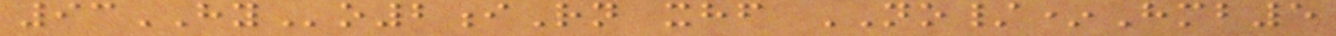93HYo2iRn xhf NO/*Hmb5
